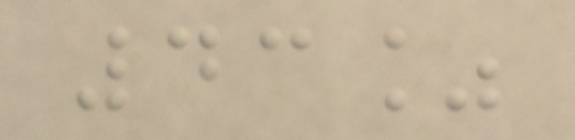43%
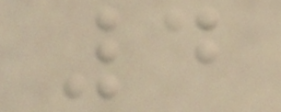4
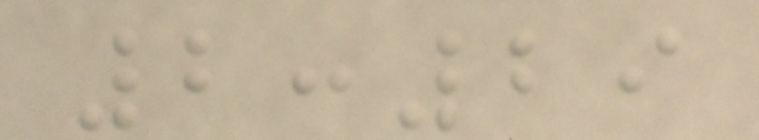2:29
